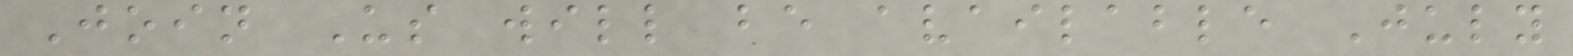Join Us will be available July
